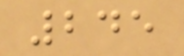245
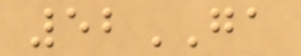52GA
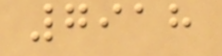7918
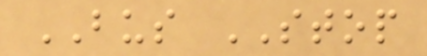BUS STOP
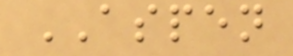ASPEN
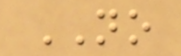NO
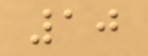10
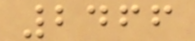2466
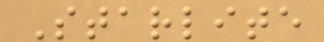Starlite
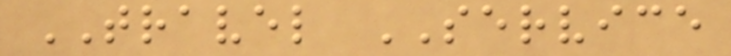TRAVEL SERVICE
